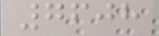7608
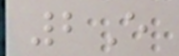2E
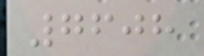7608
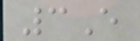3E
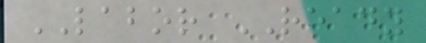LABOR READY
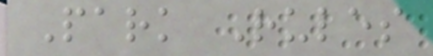Park Rules
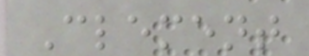Clement
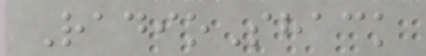RadioShack
